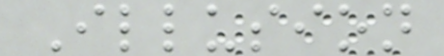Illusion
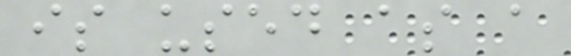is used as a
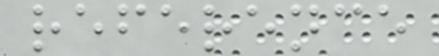reference
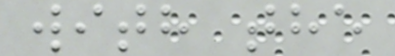with the
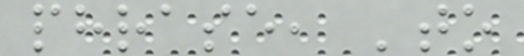phrase, 'to
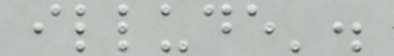illude'.
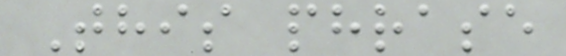This phrase
